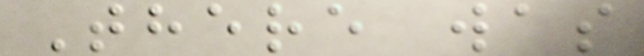There was
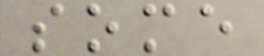some
